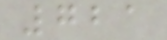721
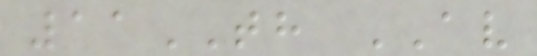11TH AV
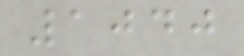1040
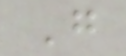G
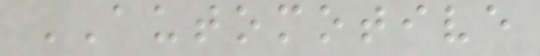AUTOMOTIVE
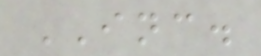INC.
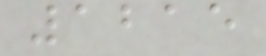1215
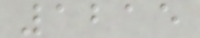1215
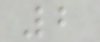2
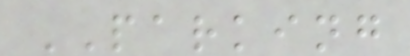PARKING
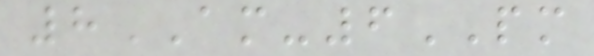8AM-6PM
